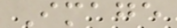Image
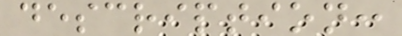description:
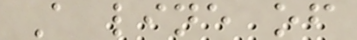A line of
